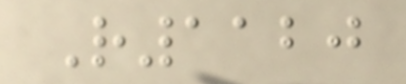R1120
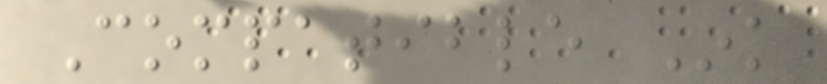Compatible Ink
